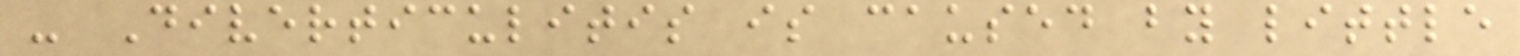- Diverticulitis is caused by little
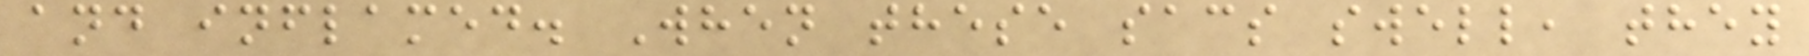and inflamed. When these sacs swell, they
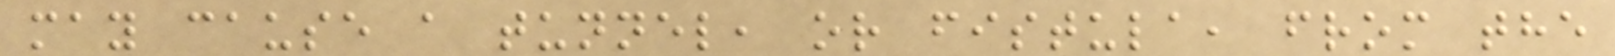may cause a tunnel, or fistula, from the
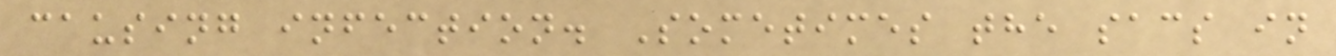causing infection. Sometimes the sacs in
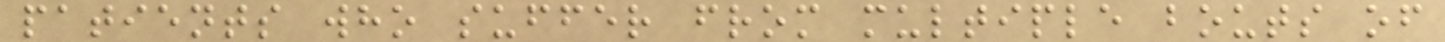patients who suffer from multiple bouts of
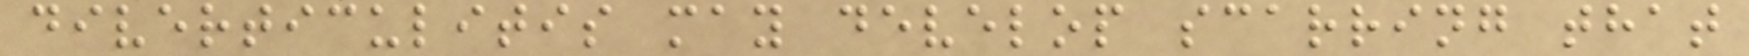diverticulitis may develop scarring that
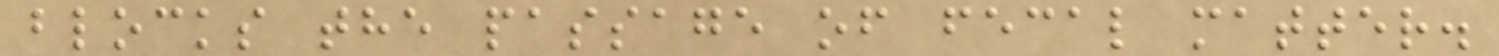blocks the passage of fecal matter.
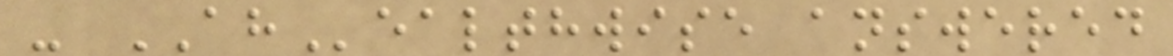- AHealthwise answered
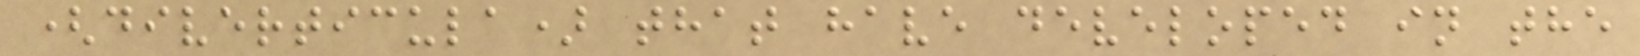(diverticula) that have developed in the
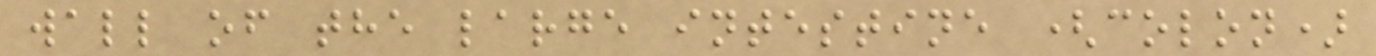wall of the large intestine (colon)
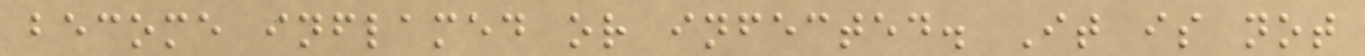become inflamed or infected. It is not
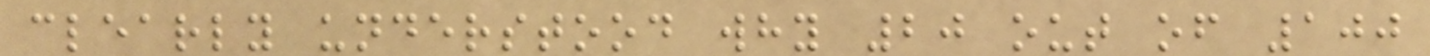clearly understood why 20 out of 100
